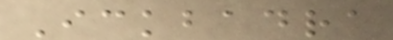Ickbadra
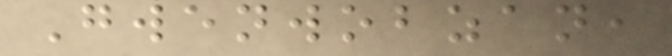Gwenwobzan,
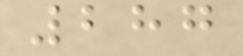287
